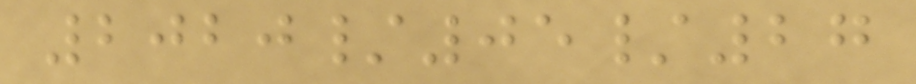2020/05/27
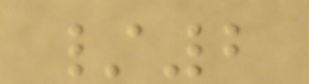/2
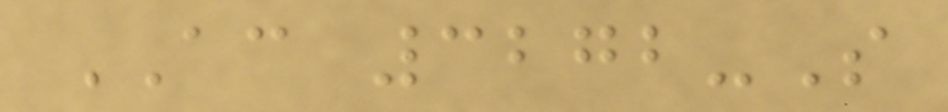AC 3272-S
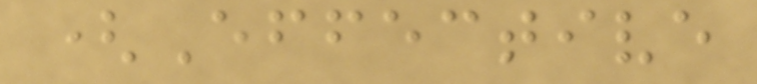(Effective
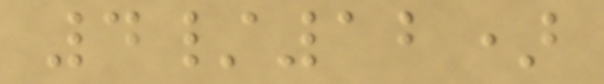4/12)
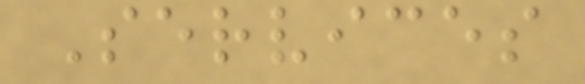Services
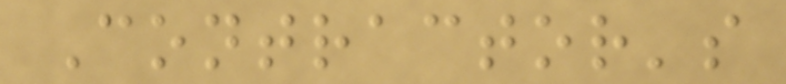Contractor's
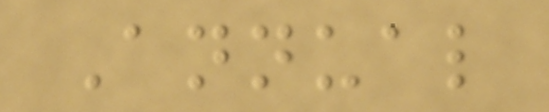Annual
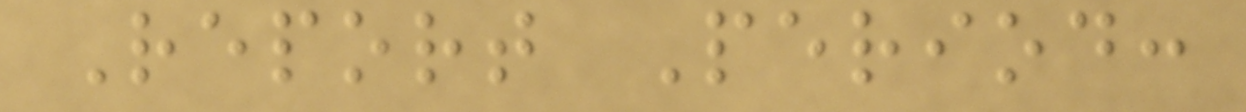Report Period:
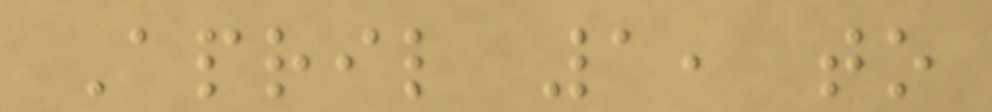April 1, to
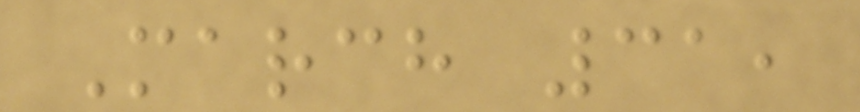March 31,
